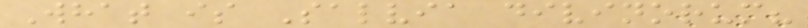What is Salvia divinorum?
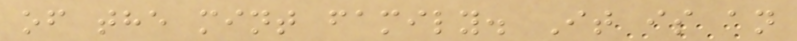of the mint family. It is an
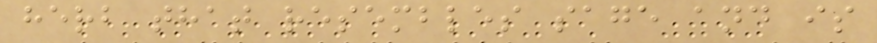herb that resembles sage and is
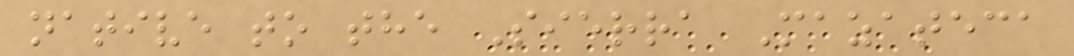native to the Sierra Mazateca
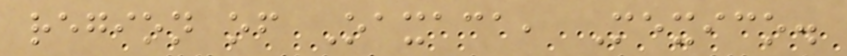region of Oaxaca, Mexico.
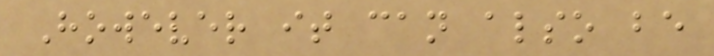However it can also be
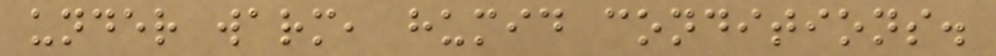under warm, humid conditions.
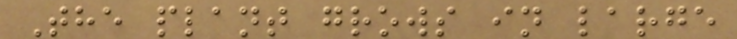The plant grows in large
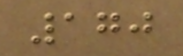170
